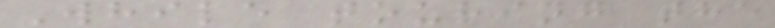While touring the
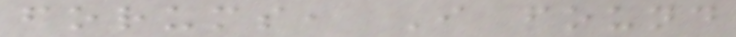forums, I found
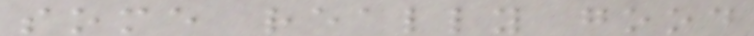some really good
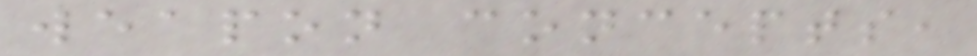weapon concepts,
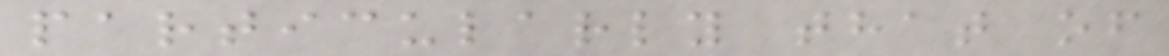particularly that of
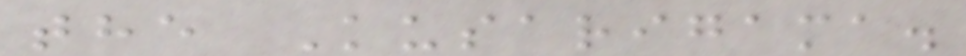the Kusarigama.
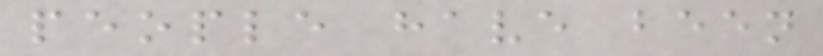people have been
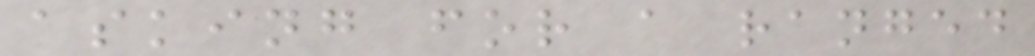asking for a ranged
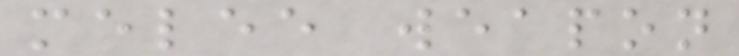melee weapon
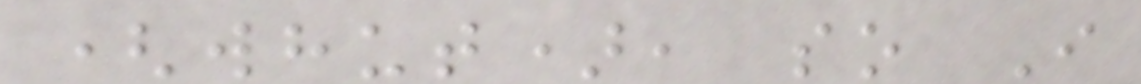(whut), so I
